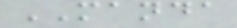MANDA
